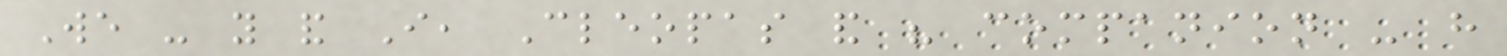We - you and I, Cleopas and his companion - have
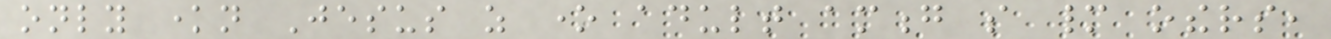only known Jesus as one adult among so many others,
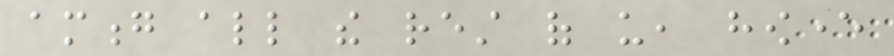among all the rest of us, however
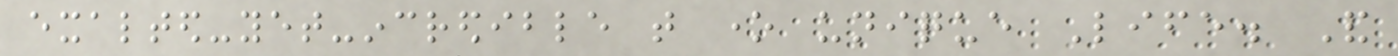exalted-yet-incredible that one unique Life. And
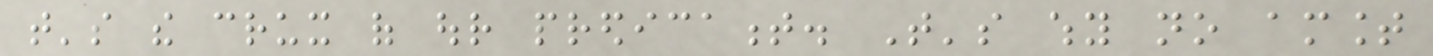that's the crux of our predicament. That's why no amount
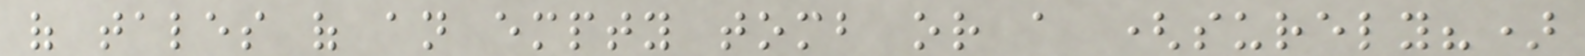of tales of an empty tomb or a (surely?)
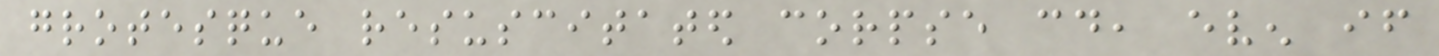grotesque resuscitated corpse could, even if
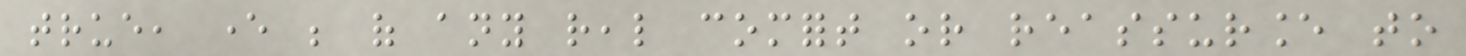true, ever be of any real comfort or reassurance to
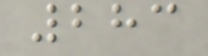283
